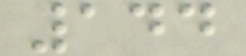144
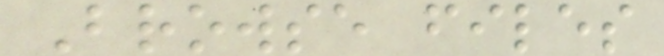Browse files
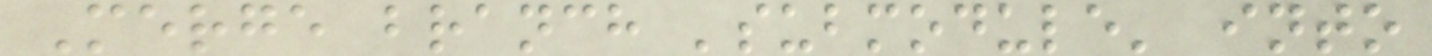Merge branch 'submodule' into
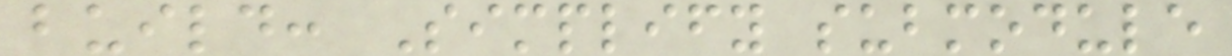build: Simplify submodule
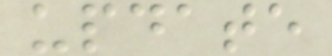update
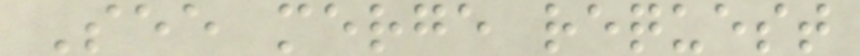See merge request
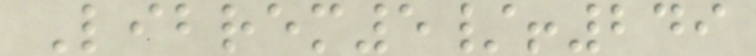Librem5/!249
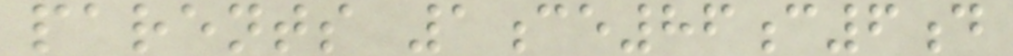parents 1ce86c6d
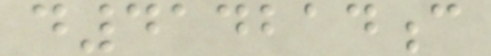d414214c
